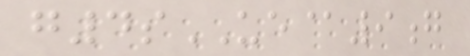g4sUE@9g
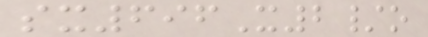sx696X2/o
